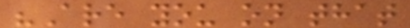"Are you on that
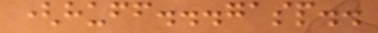(huff...gasp..
